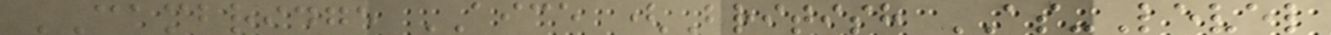CAMBRIDGE AICE (British AS-Level
